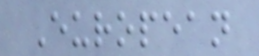European
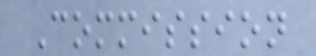Commission
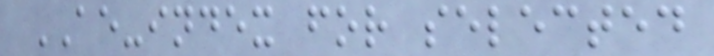AE-index for selected
